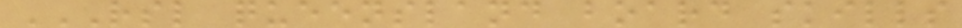RSL QUEENSLAND BOARD SKILLS
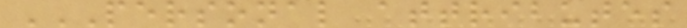PERSONAL ATTRIBUTES
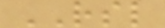RSL
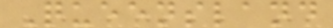Queensland
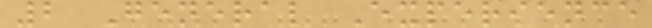2 General Experience
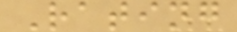Rating
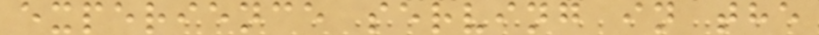experience serving in the
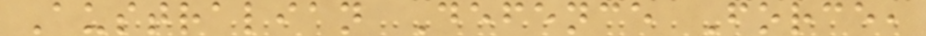Australian Defence Force,
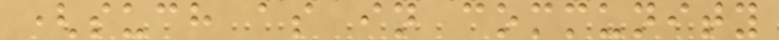(such as in community
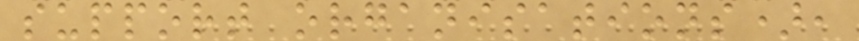support organisations),
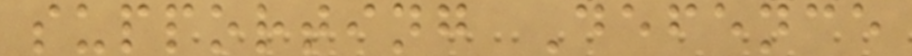supporting Defence
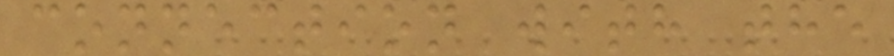connection with the
